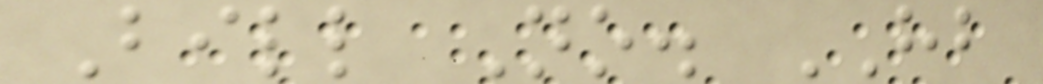Bill No. HB
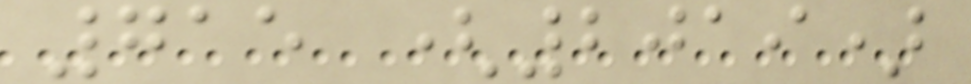715 (2019)
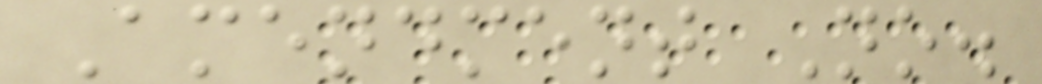Amendment No.
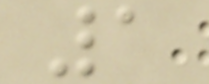1
